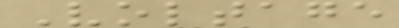Voltage
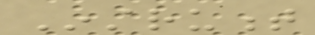Instrument
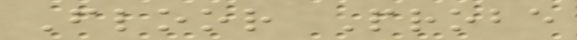Floor Probe
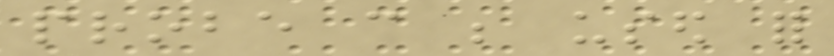probe can be used for
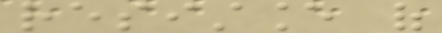resistance of
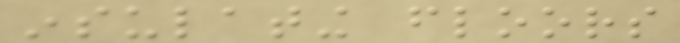insulating floors
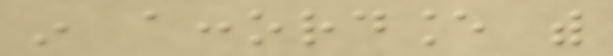in accordance with
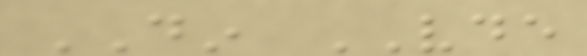DIN VDE
